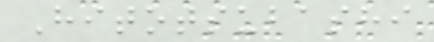Hitotsubashi
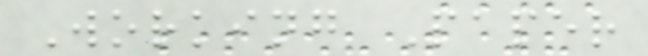Working Paper
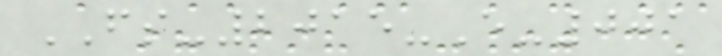FS-2015-E-001
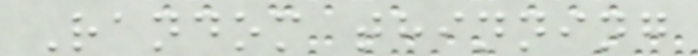Random thinning
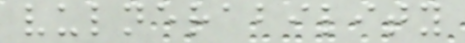vulnerability
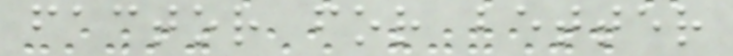factor for better
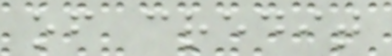of credit
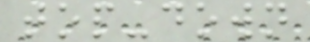top-down
